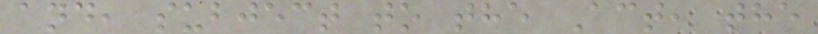and, subject to the Act, the
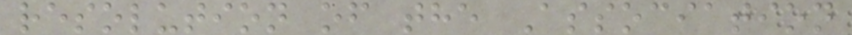resolution of the Association
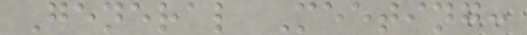General Meeting:
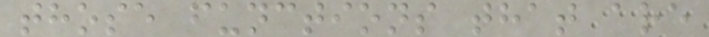those functions that are
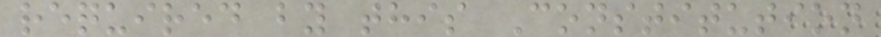required by this Constitution
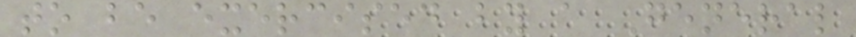to be exercised by a General
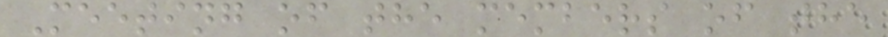Meeting of the members of the
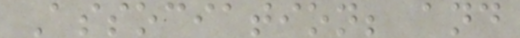Association; and
